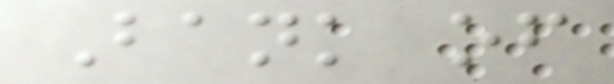Bank of
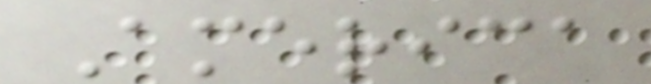America
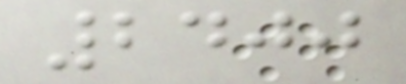2400
